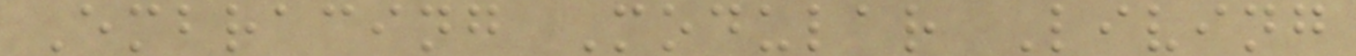Embracing Modular Living
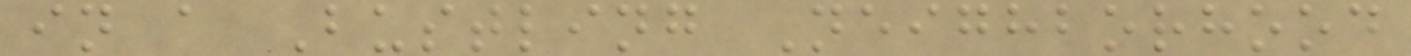in a Bustling Neighborhood
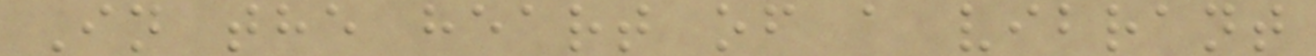In the heart of a vibrant
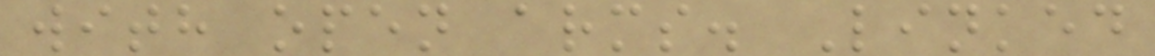with open arms. Linked
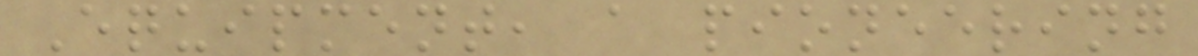Equipment, a pioneering
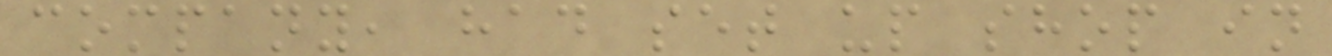company, had set up shop in
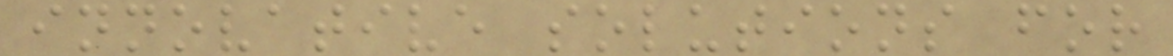innovative solutions for
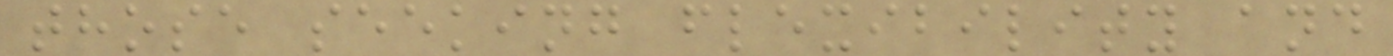those seeking flexibility and
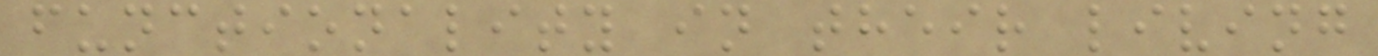functionality in their living
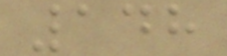148
